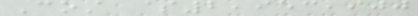Cost $2,953,900
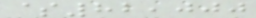$82,000
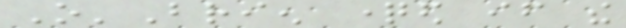O'Brien questioned if the
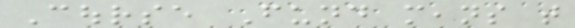Course Fund means that
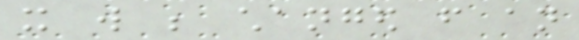it will be changed from an
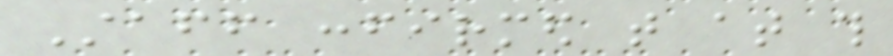Staff confirmed that at this
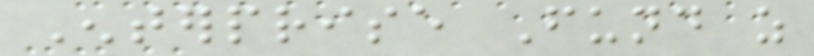Enterprise Fund as
